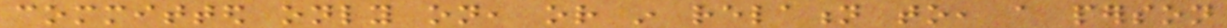committed only on, or in relation to, a person
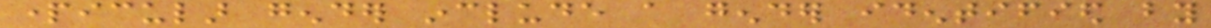particular gender include a gender identified by
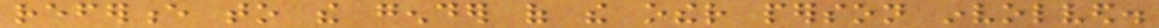reference to the gender of the other person involved.
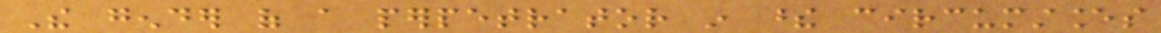The gender of a perpetrator in these circumstances
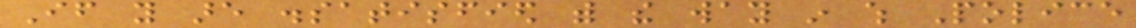If you are dissatisfied with the way in which Police
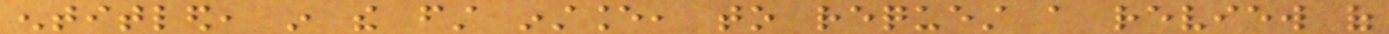entitled, in the first instance, to request a review of
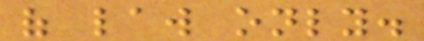of law only.
